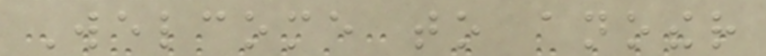Welcome to another
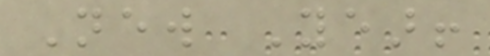New Year!
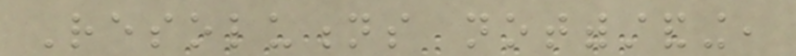Resolutions notwithstanding,
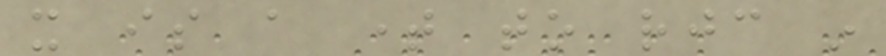it is a time to rejoice in
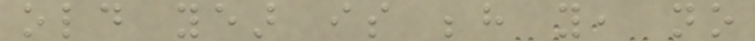old year is behind you, no
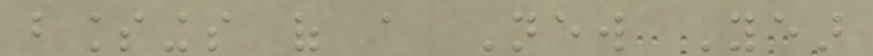blessings of a New Year
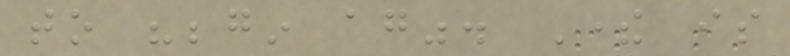to "begin again". There is
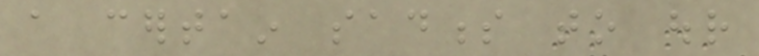a certain sadness to our
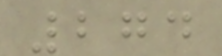274
